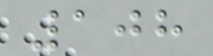108
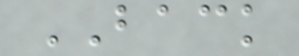BACK
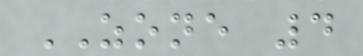ZONE 4
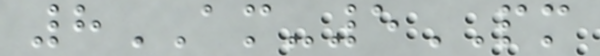8AM-5PM
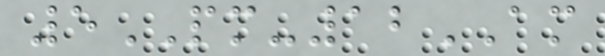5PM-12AM
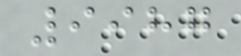9987
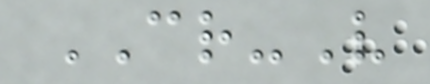CR-V
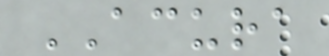ACURA
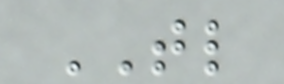TL
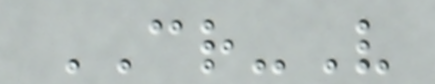CR-V
